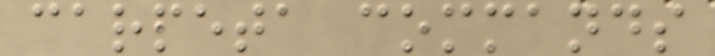carpeta commands
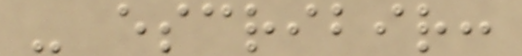- escribir:
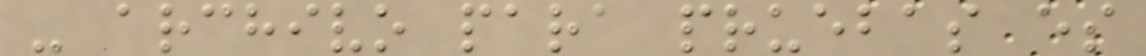- archivo para pruebas es
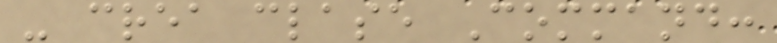- crea clase Command:
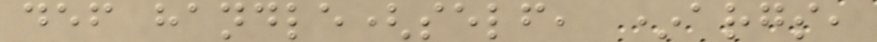def handle(self, *args,
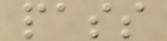pass
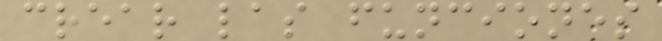crear las funciones
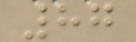87
